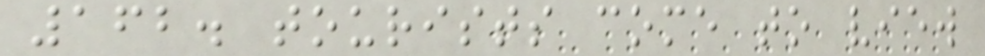162. tourists come to view
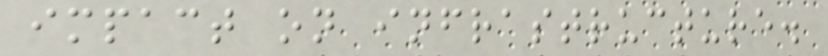impact on infrastructure.
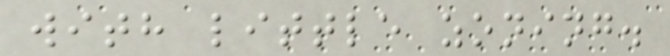with little zoning.
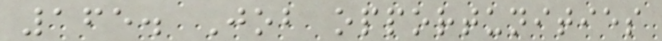165. Job opportunities
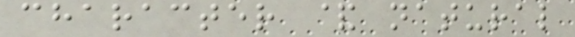character & natural
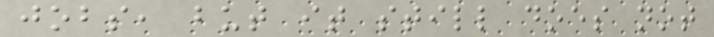jobs, but it still does not
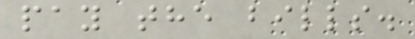pay the bills.
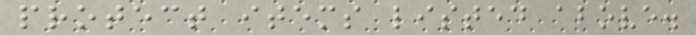protect items listed above.
